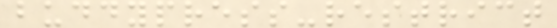buddypress-restrict
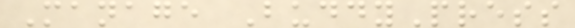Manage BuddyPress
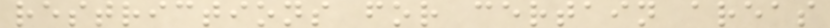restrictions for certain areas
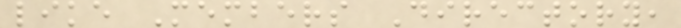like Members Directory,
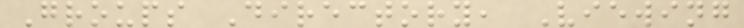Groups Directory, Viewing
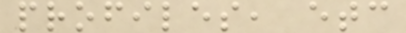profiles, etc
